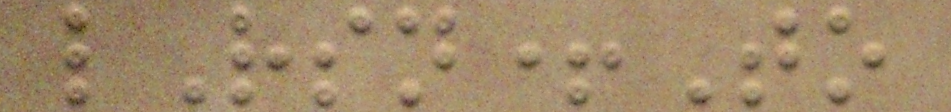lRsn+To
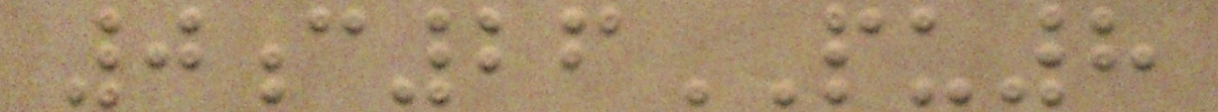0c26PU8
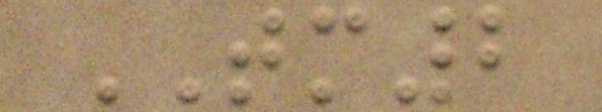TM2
